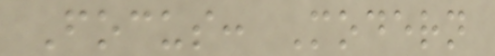Focus: Modern
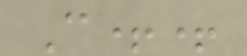C++
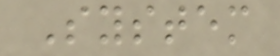System
